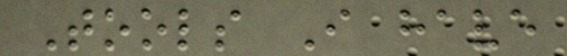Tools I have
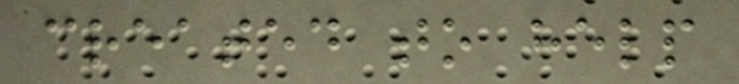created to help
